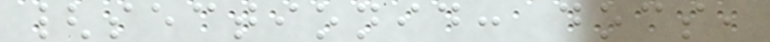{sectionid: docs,
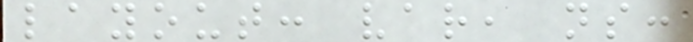layout: var, ns:
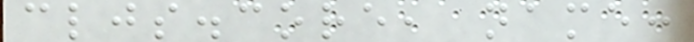cljs.core, name:
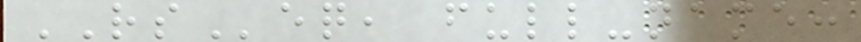RSeq, full-name:
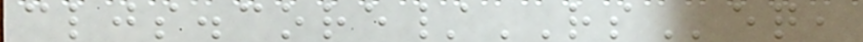cljs.core/RSeq,
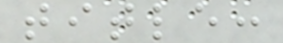title:
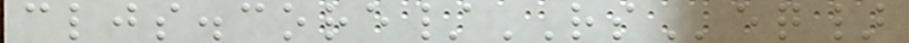cljs.core/RSeq}
